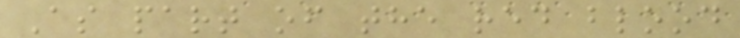As part of the red blood
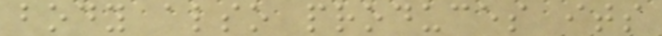body also produces its
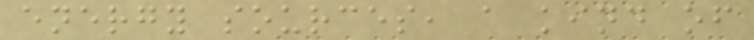energy sources, a kind of
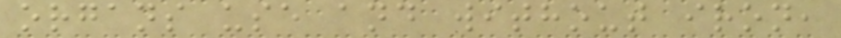organs use and without iron,
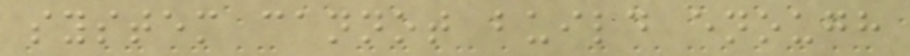system cannot build enough
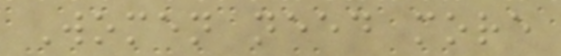Women need more
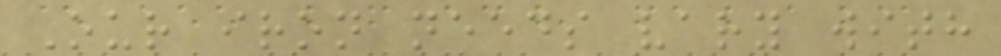Our iron needs vary with
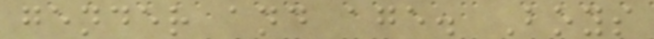gender and age. Boys
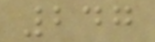247
